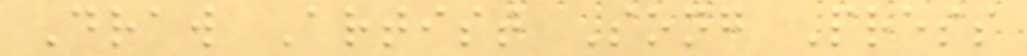Draw Artist Song Press
